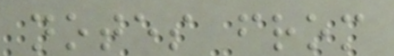notes from
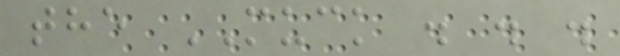the MUCK . . .
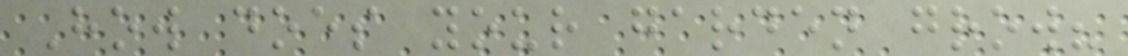How does your garden grow?
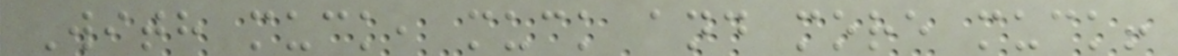With muck, muck and more muck!
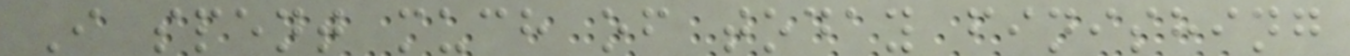I spent much of today finishing
